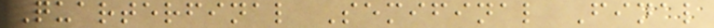Quarterfinal Semifinal Final
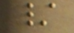/
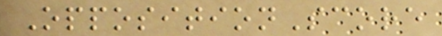OppositionScore
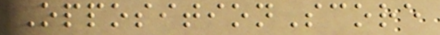OppositionScore
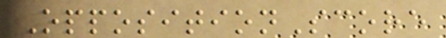OppositionScore
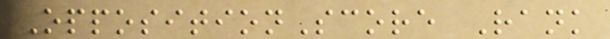OppositionScore Rank
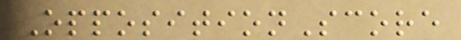OppositionScore
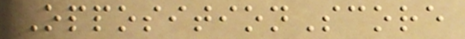OppositionScore
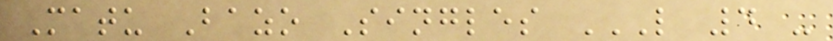Matu Bazo Singles L 4 -
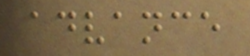advance
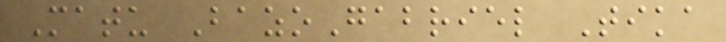Matu BazoGabriel Tika
